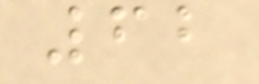62
